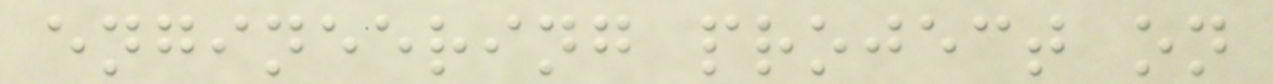engineering project on
